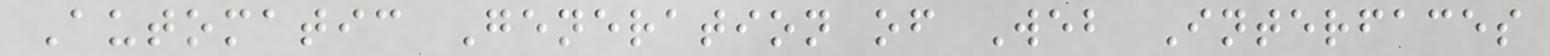Automatic Generation of Web Interfaces
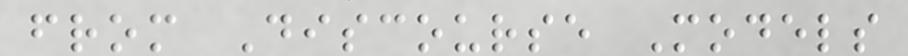from Discourse Models
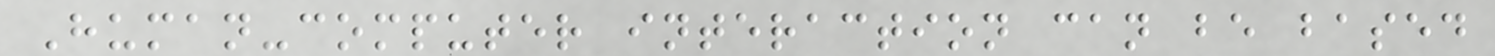Human-computer interaction can be based
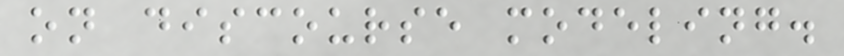on discourse modeling.
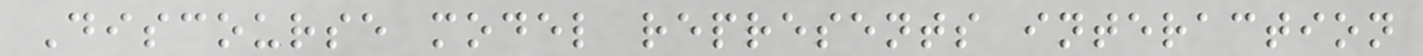Discourse model represents interaction
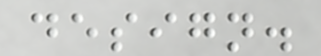design.
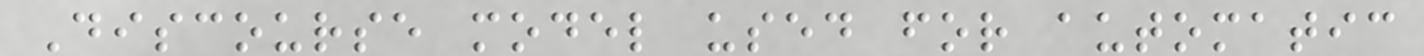Discourse model used for automatic
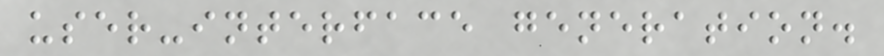user-interface generation.
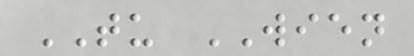TU WIEN
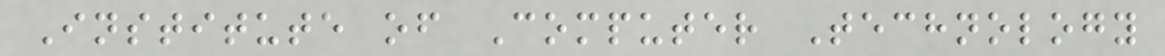Institute of Computer Technology
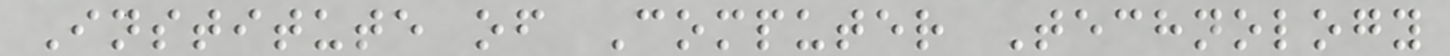Institute of Computer Technology
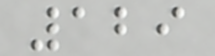129
